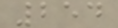254
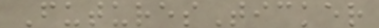FuturesTicker
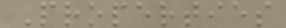Properties
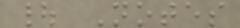| Notes
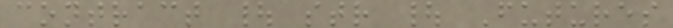contract | str | Futures
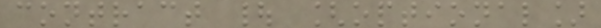contract | [optional]
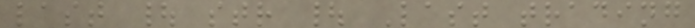last | str | Last trading
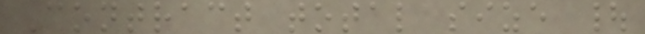Contract total size |
